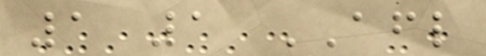1 1 AFL
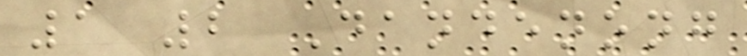1 2 Dandenong
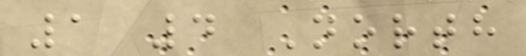1 4 North
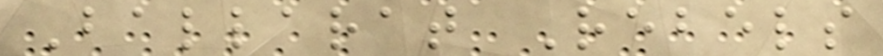Ballarat Rebels
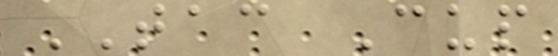TAC Cup
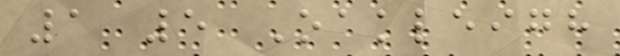1 5 Oakleigh
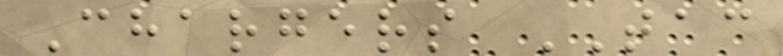Chargers TAC
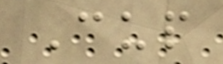Cup
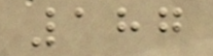187
